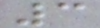3
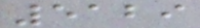5129
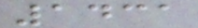1431
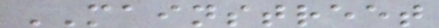MAINSTREET
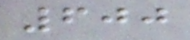600
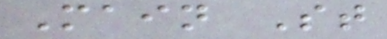Main St
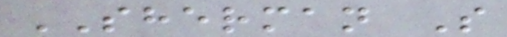SHERMAN S
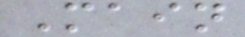Main
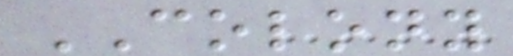COLONY
